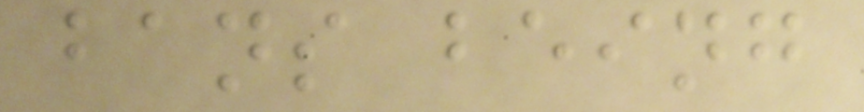bans being
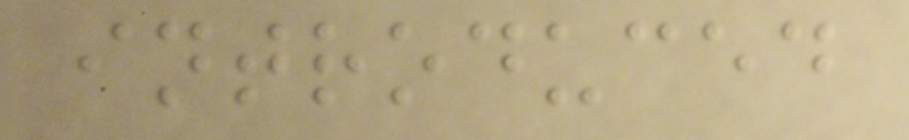introduced
